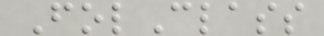FolClass
